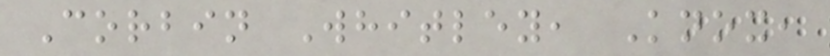Corbin Whitley, Knox,
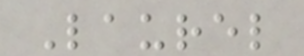Laurel
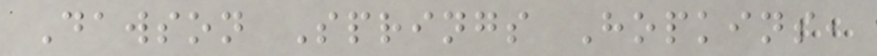Dawson Springs Hopkins,
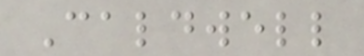Caldwell
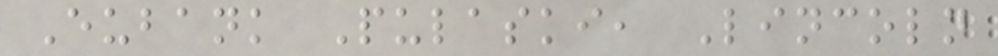Eubank Pulaski, Lincoln
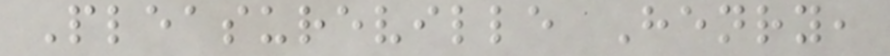Pleasureville Henry,
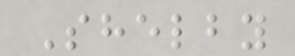Shelby
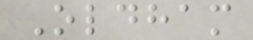Oldham
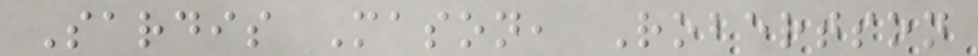Sardis Mason, Robertson
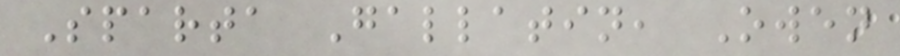Sparta Gallatin, Owen
